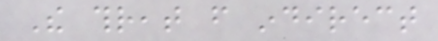The threat from indirect
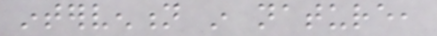intervention in nature,
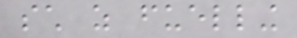such as fuelling
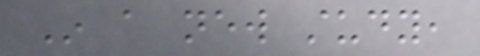In a new study,
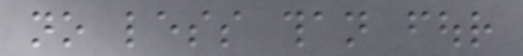no less than four
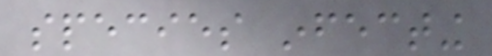species infecting
